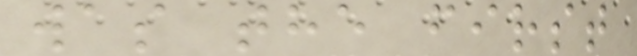was the first
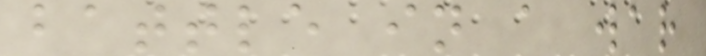battle in a war
